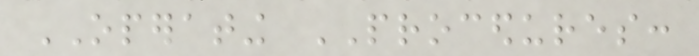OPERATING PROCEDURES:
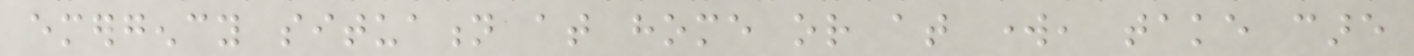emergency situation at home or at work, take care
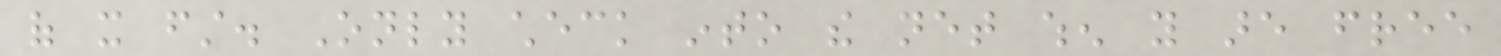of it first. Only check into the net when you are free
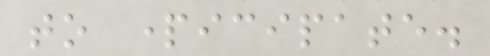to participate.
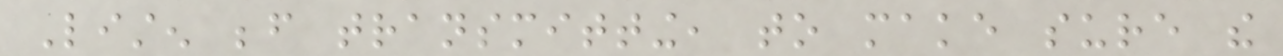Listen before transmitting, to make sure the
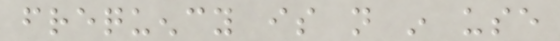frequency is not in use
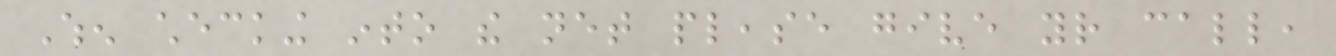When checking into the net please give your call,
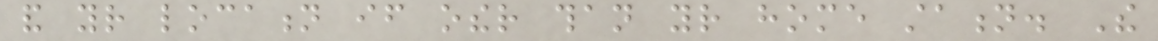and your location if other than your home station. The
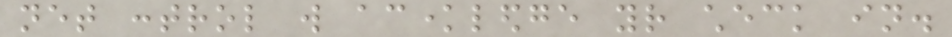net control will acknowledge your check in.
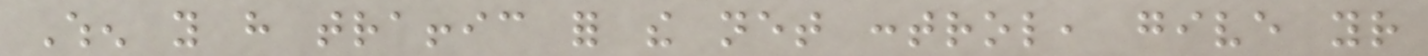When you have traffic for the net control, give your
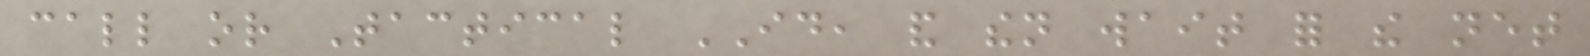call or Tactical ID, and then wait for the net
